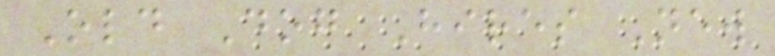Old Dog Hires New
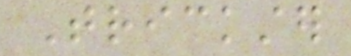Trickster
